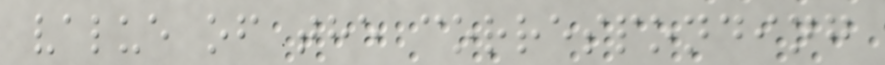value of the corresponding
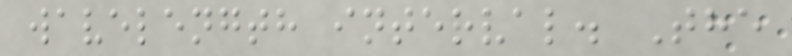wavelength interval. The
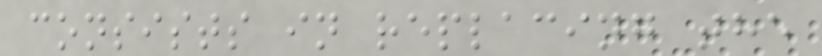consists in replacing the
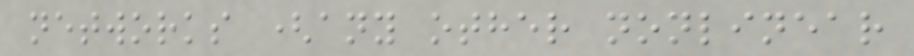networks (any other nonlinear
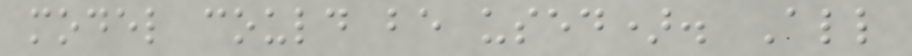model could be used). All
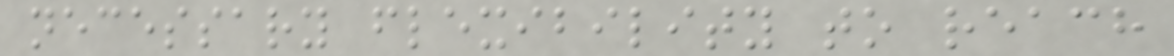necessary flexibility to reach
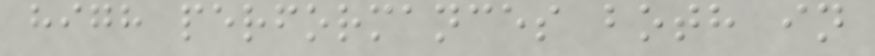high performances both in
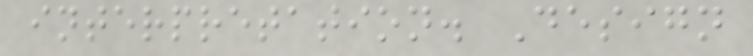interpretation. Design
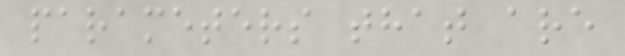parameters that are
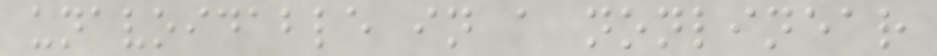unavoidable in a nonlinear
